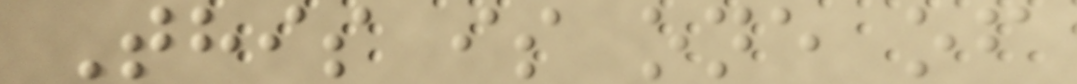This is one of
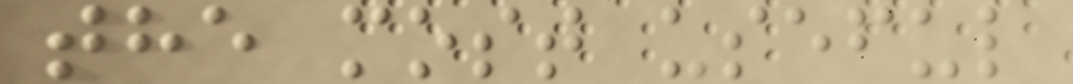the most useful
